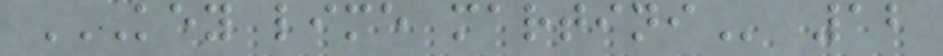KEY LIME MARTINI 12
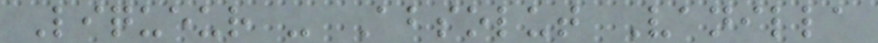Liqueur - Absolut Vanilla
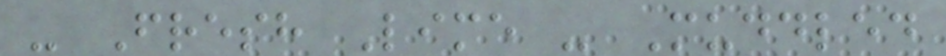- Fresh Lime - Muddled
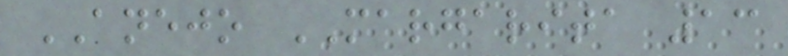ANEJO MARGARITA 13
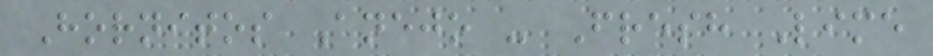Hornitos Anejo - Fresh Lime
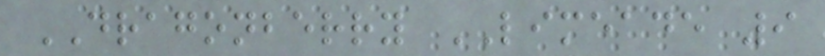DRAGONBERRY LIMEADE 9
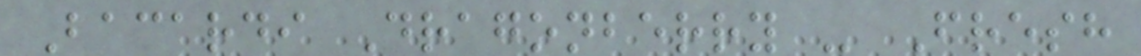Bacardi Dragonberry - Fresh
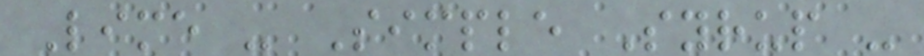Lime - Simple Syrup -
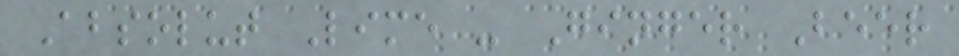Absolut Lime - Ginger Beer
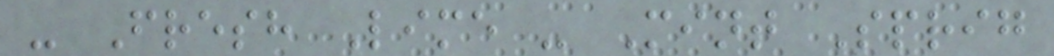- Fresh Lime - Mint Sprig
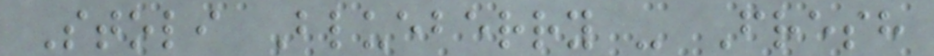Stoli Blueberry - Fresh
